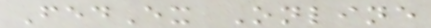FedEx Online
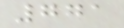771
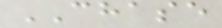CHASE
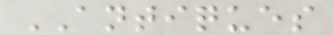ANTIQUES
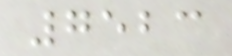7523
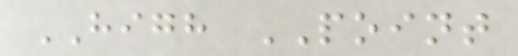HIGH POINT
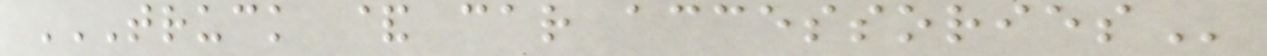TRUCK & CAR ACCESSORIES
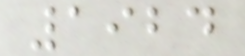1924
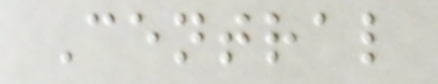Central
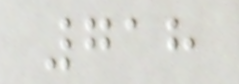718
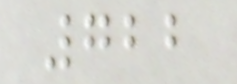722
